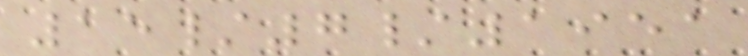15/7/1951
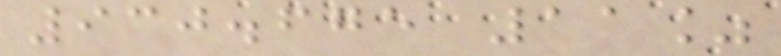930.675 11%
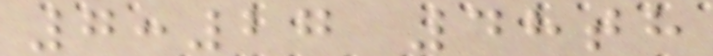7:27 48th
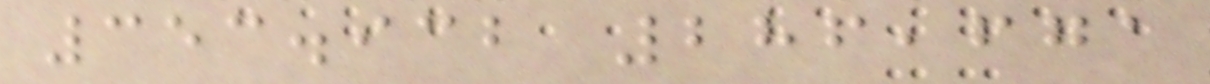353.932 286,671
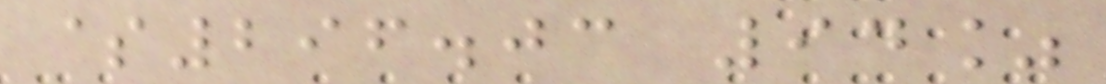$296.03 94%
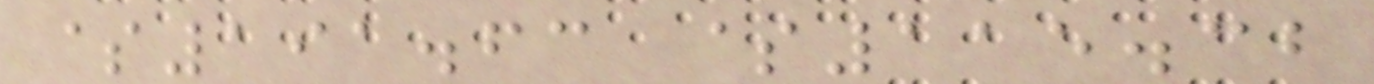$191.63 $115.32
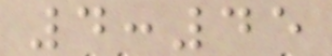4:45
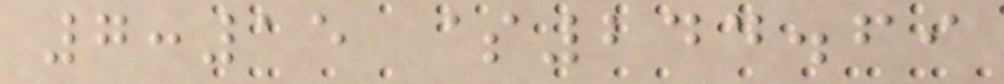7:15 $244.69
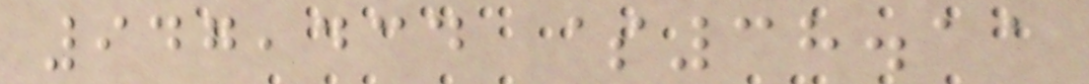947,434 $38.11
